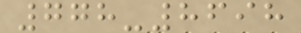778-8698
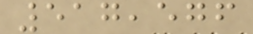517,576
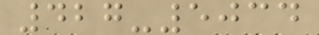427-5034
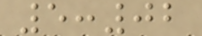5:02
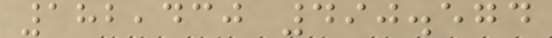182,430 490.574
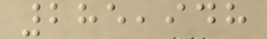285,948
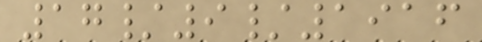17/9/1916
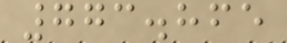773.865
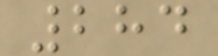284
